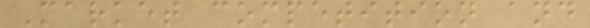Market competition and
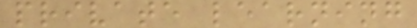private learning
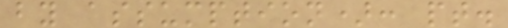by assumption): pt.
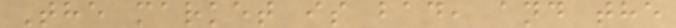The market is bad, and the
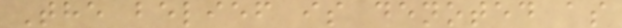The belief is denoted as
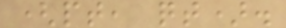(pt, qt).
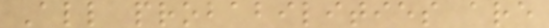All probabilities are
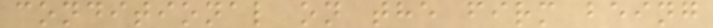conditional on the firm being
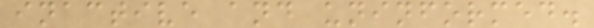inactive and uninformed.
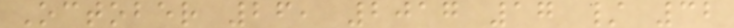October 26, 2017 17 / 32
